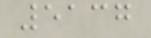5137
